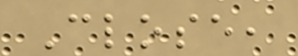Close,
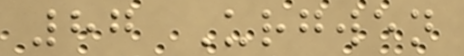87 Urgwen
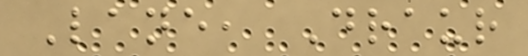Lane, Draur
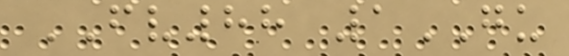FV88 1GU
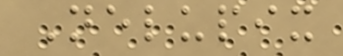Nelupix
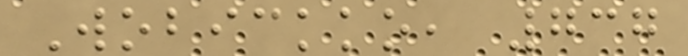Wobickko, 737
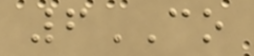6CO
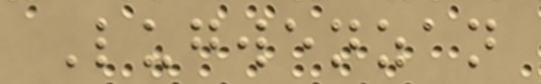Lugwenzan
